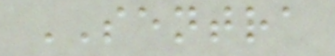SENTRA
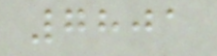7801
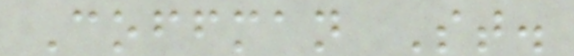Coffman St.
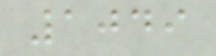1049
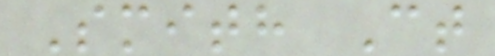Smith Ct
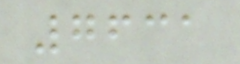7631
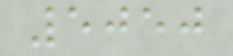5050
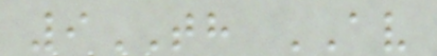9TH AV
